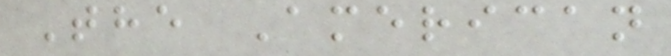The American
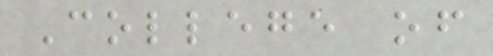College of
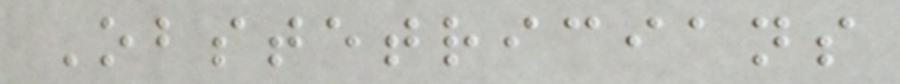Obstetricians
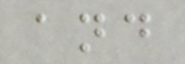and
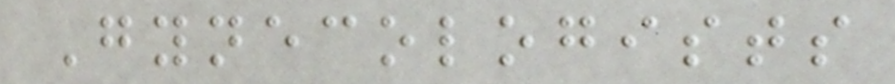Gynecologists
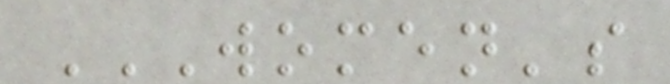WOMEN'S
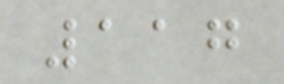117
